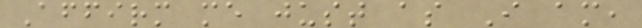Affirm me just as I am,
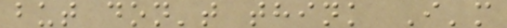but don't think I'm
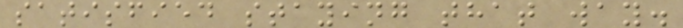satisfied staying that way.
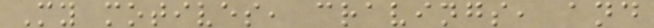My motives, cravings, and
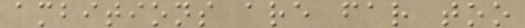ambitions are far too
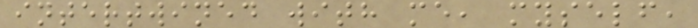intertwined with me, myself,
